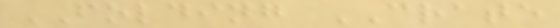FOLDING CRATE
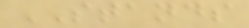STANDS
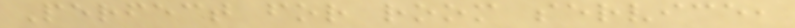Perfect for room service,
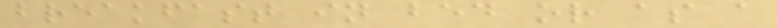breakfast in bed or as a
